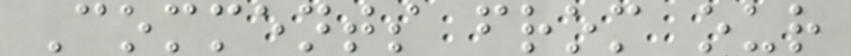Comments from our
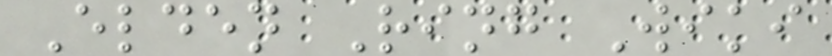Elden Ring Wiki
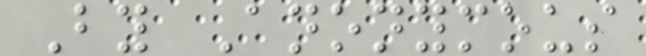By Anonymous
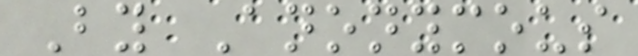By Anonymous
